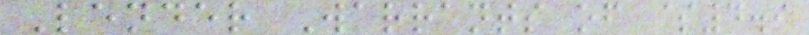Lender Warrants of $4.9
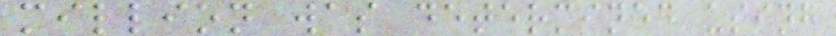million was determined using
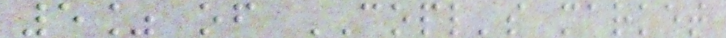5% of COPL's market
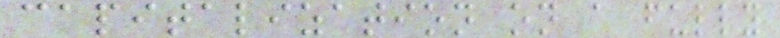capitalization on a fully
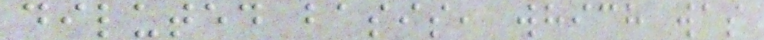diluted basis, which was
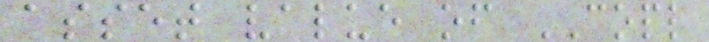asset value of COPL
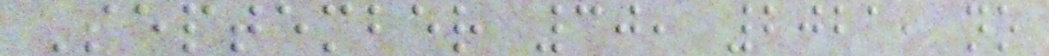September 30, 2021, no
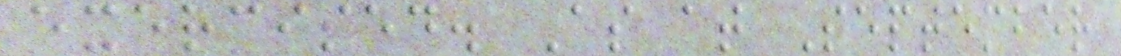exercised. As at September
